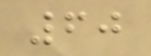60
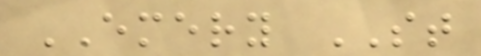EMERY ST
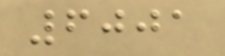6001
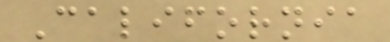California
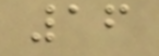16
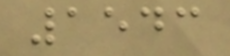1543
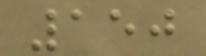150
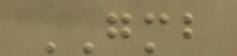GMB
